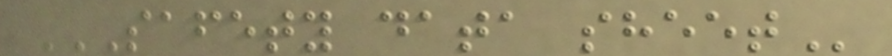SAFETY DATA SHEET
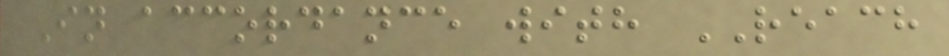In accordance with REACH
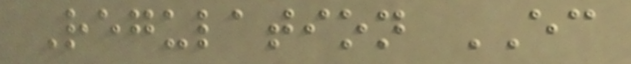Regulation EC
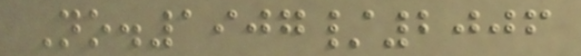No.1907/2006
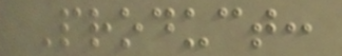Product:
